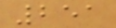251
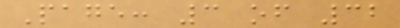Page: 3 of 32
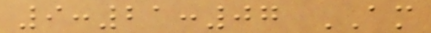9:21:07 AM
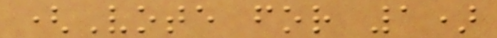(Vote for 1)
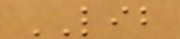LIB
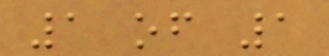1 of 1
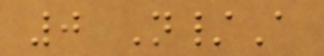0 N/A
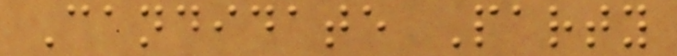Candidate Party
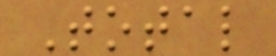Total
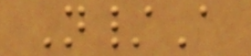N/A
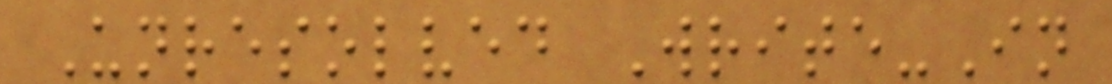Unresolved Write-In
